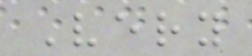Very
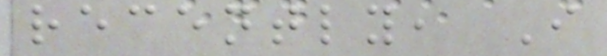recently, I
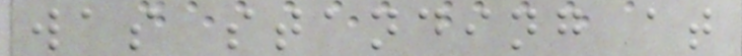was standing at
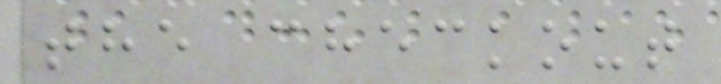the checkout
